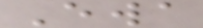Ewa
